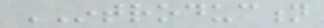INTRODUCTION
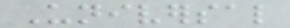Universal
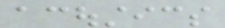acoustics
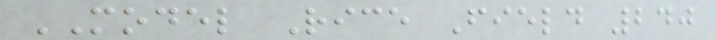MODEL Rice Field 240
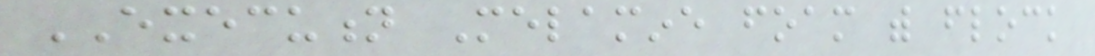EXECUTION Melamine foam with flock
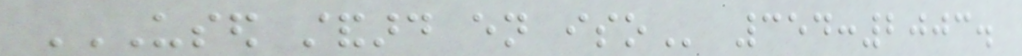USED STANDARD EN ISO 354:2003.
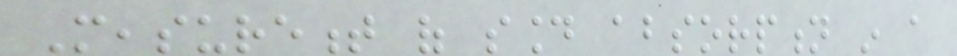Measurement of sound absorption in a
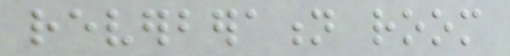reverberation room
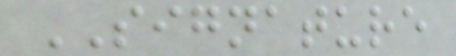SIGNATURE
